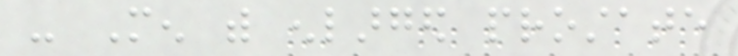- Men with enlarged prostate
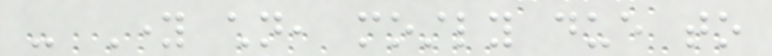- Young children, mostly due to
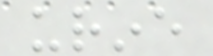urine
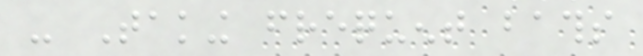- Taking frequent baths
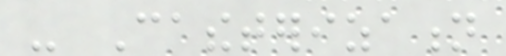- Catheterization
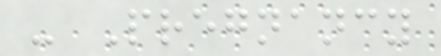- Pregnancy
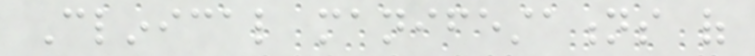Clinical manifestations of
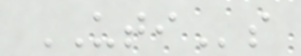UTIs
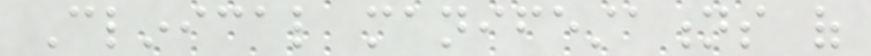Clinical manifestations of
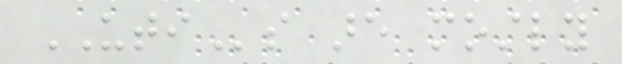UTIs are mostly
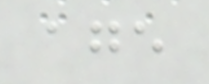age
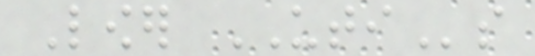Lower UTIs
